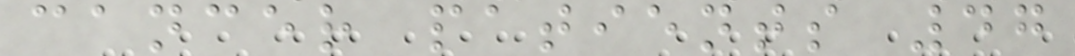cancer patients 47
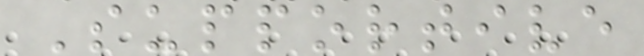Supportive
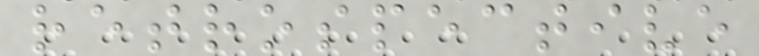retrospective
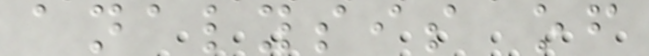analysis of
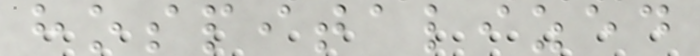hospitalized
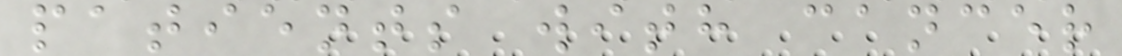patients with cancer
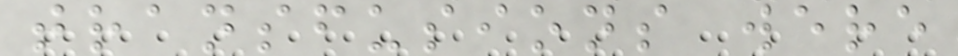transfusions were
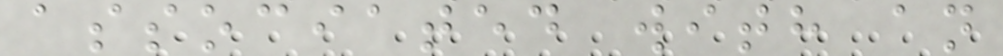associated with an
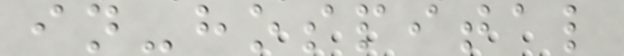in-hospital
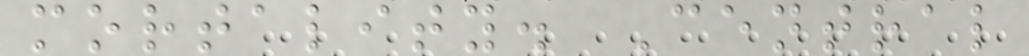mortality. Central
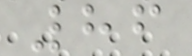86
